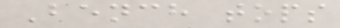Bench tops
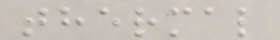thermal
